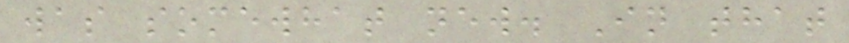was somewhat new. In that
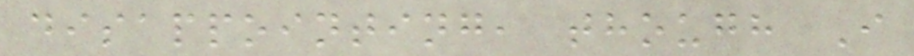disappointing, though I
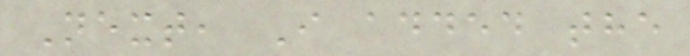Next, I added the
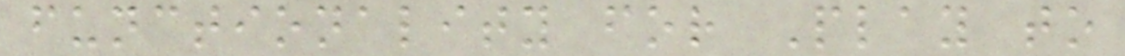functionality for Play to
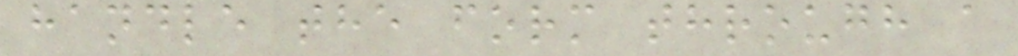handle the form through a
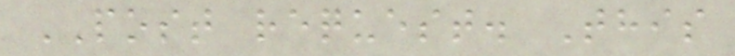POST request. This
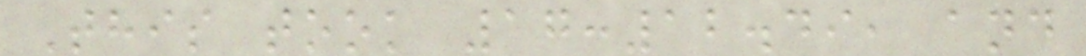This took 17:12.49, and
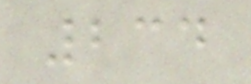234
